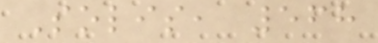Solis, 568
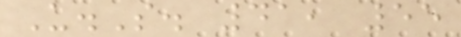U.S. 41, 55
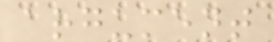argument
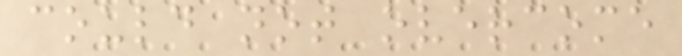could not overcome
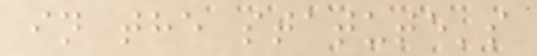in the statute's
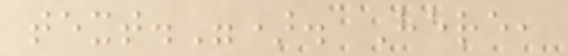text."). Here,
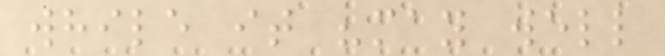while it "may well
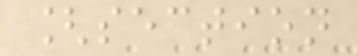[section
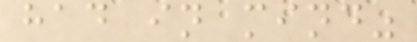had in mind"
